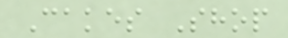Cakes Shop
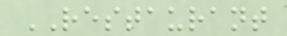RESTAURANT
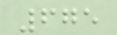675
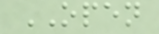OPEN
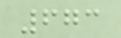673
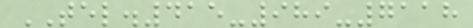TEL.415-989-7118
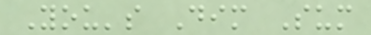You's Dim Sum
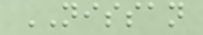NISSAN
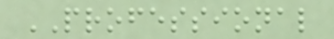PROFESSIONAL
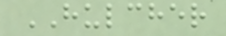HULCHER
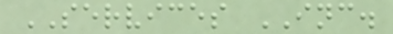SERVICES INC.
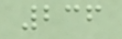236
